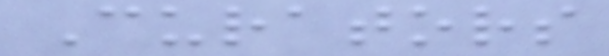Curators
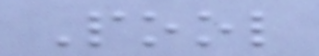Pool
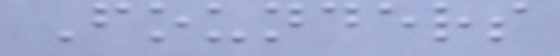Founders
